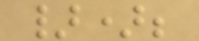});
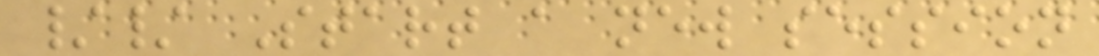// Start a new session
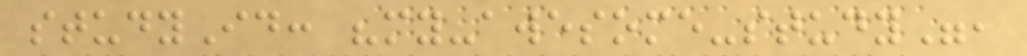studyId: "my-awesome-study",
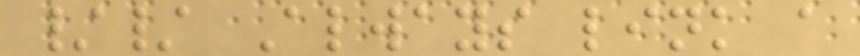// Always link a
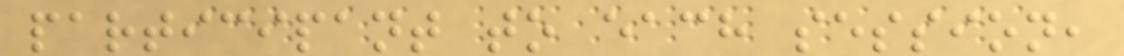participant to each session,
